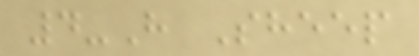4-H Sheep
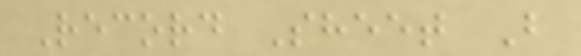Record Sheet B
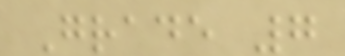Grade 7
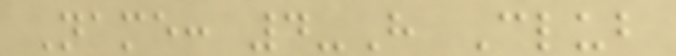Name: 4-H Club
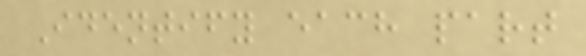Identify each part
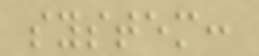system:
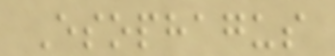Esophagus
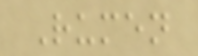Rumen
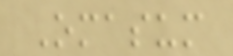Omasum
